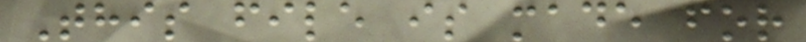This file is made for
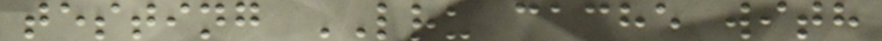testing LRU cache with
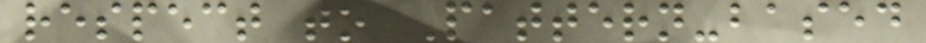respect to Pattern-based
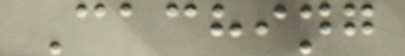Caching
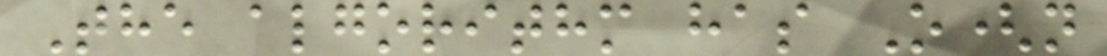The algorithm has O(n
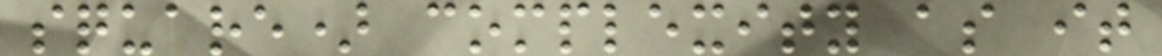square) complexity as it
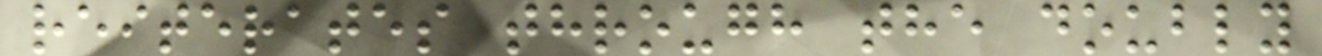reiterates through the doubly
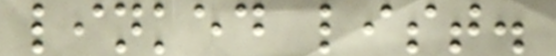linked list.
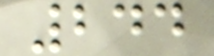244
